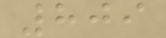809
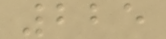225
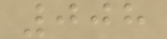008
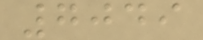7049
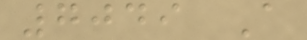7049 A
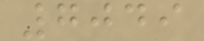7049
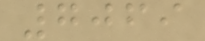7069
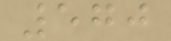570
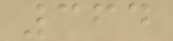364
